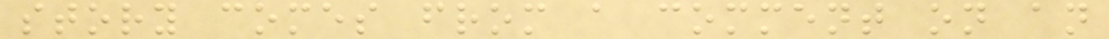story comes from a comment on an
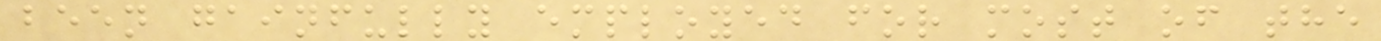been gainfully employed for most of the
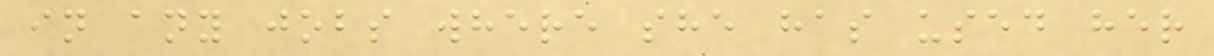in any jobs where she has used her
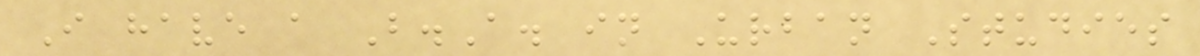I have a B.A. in Urban Studies
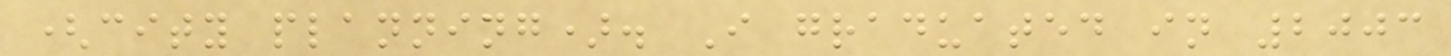(city planning). I graduated in 2003
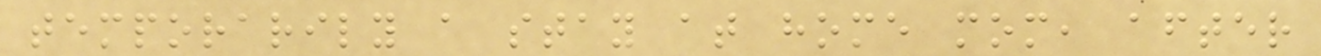temporarily a stay at home mom, after
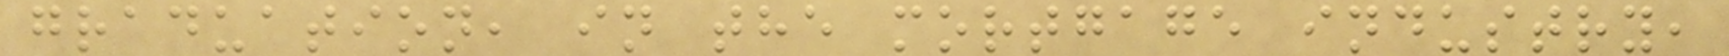graduation, in the mortgage industry,
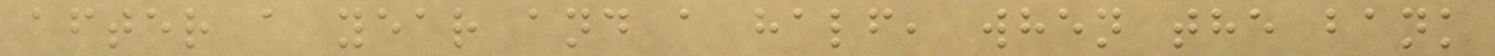after a year and a half, when the bank
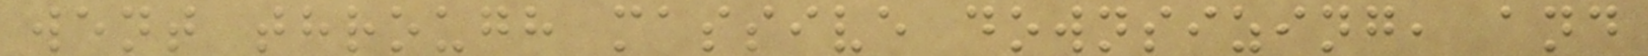went through massive downsizing, and
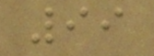99
